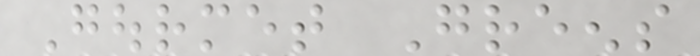Gourmet Greens
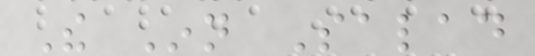The Inn Salad
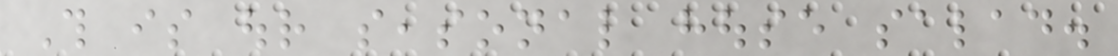This is our seasonal house salad.
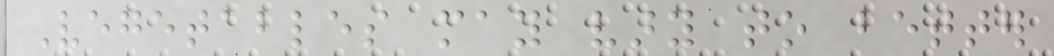Vegetables may vary to better
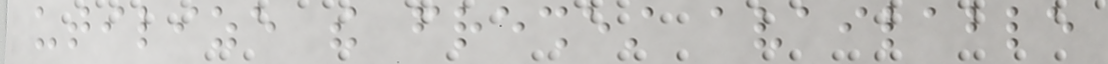utilize the freshest available
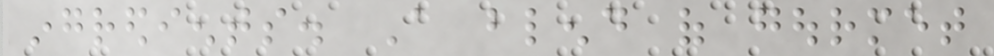ingredients. A blend of gourmet
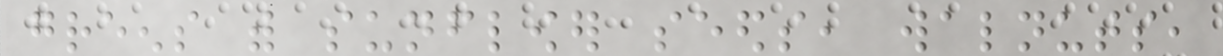greens with sunflower seeds, walnuts,
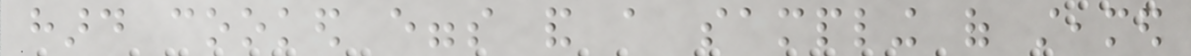hard cooked eggs and a sampling of steamed
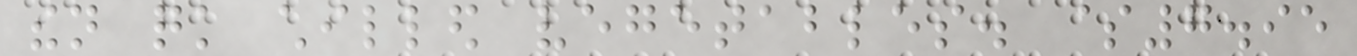then quick chilled vegetables. $7.95
